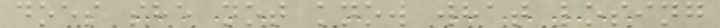does she not know what losing
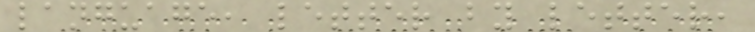language, letter by letter,
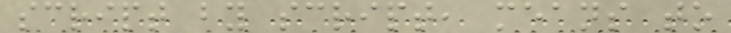script by script, means to
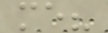me?
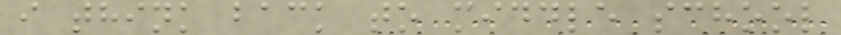i think back to middle school
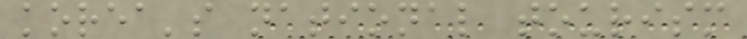korea's national tourism
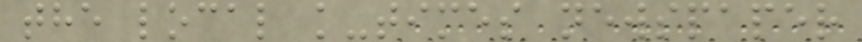the local k-times newspaper
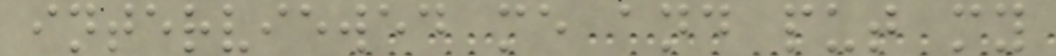interviewed me and put my
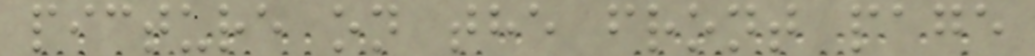picture on the front page
